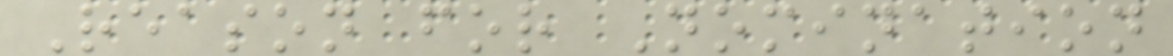Reason for Nomination
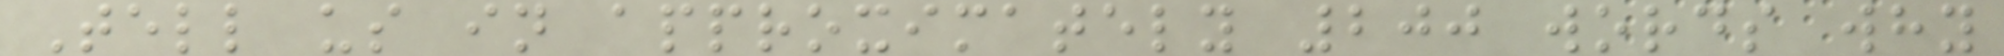Tell us in approximately 200 words why
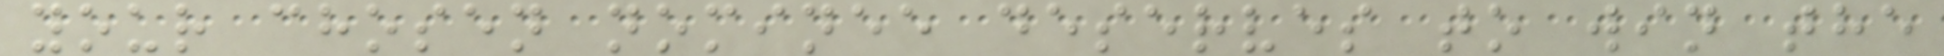your chosen nominee deserves to win the
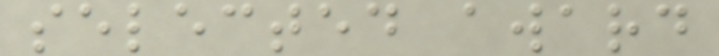selected award
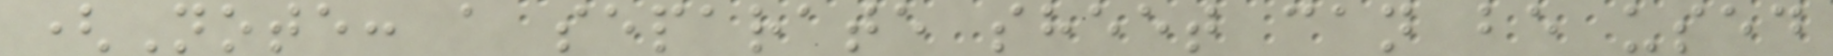(Note: a separate sheet can be used
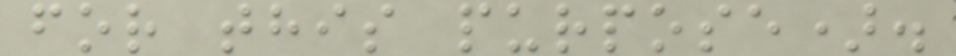for this purpose).
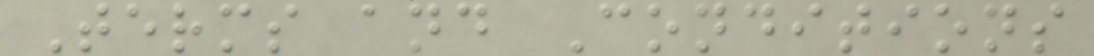Terms and Conditions
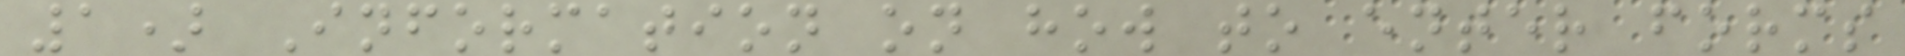1) Information on how to enter forms
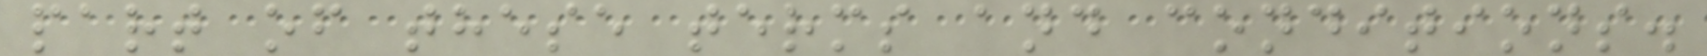part of these terms and conditions.
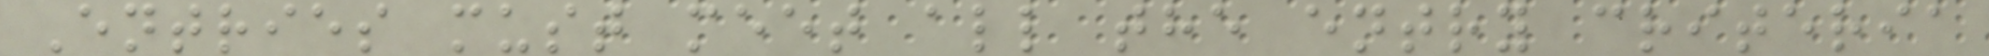Entries must meet all the entry criteria
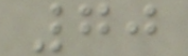70
